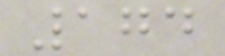174
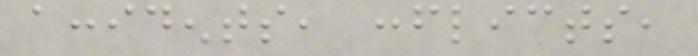accidents, conflicts,
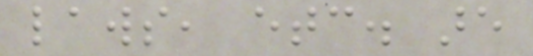laws, etc. are
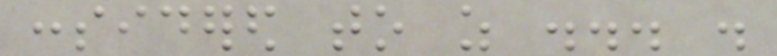considered to as ... .
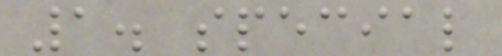1. special
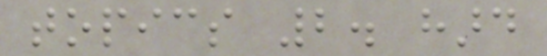topics 2. hard
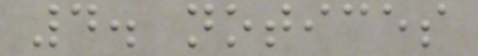4. notices
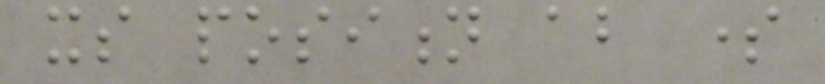its position about some
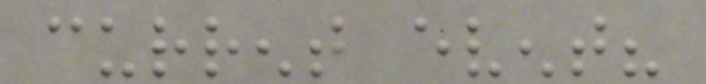current event?
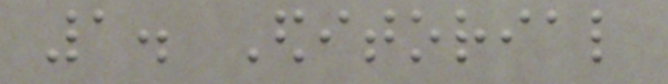1. Editorial
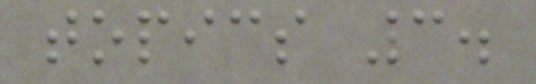topics 3.
